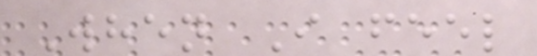When I feel
